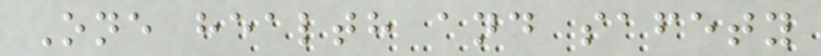One health and safety
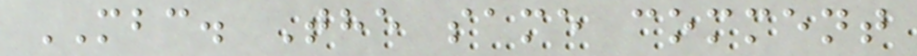MBC. The same comment
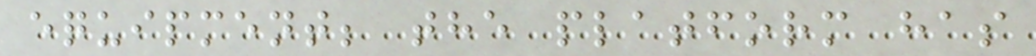equipment; the platform has
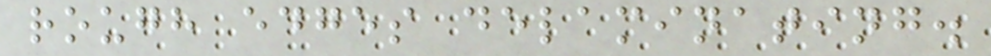rough edges delaminating.
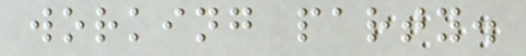working party.
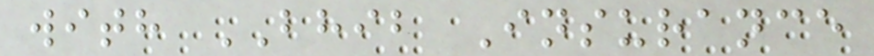with BHIB Insurance
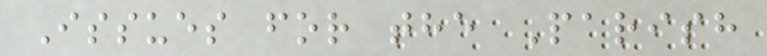Issues for the Parish
